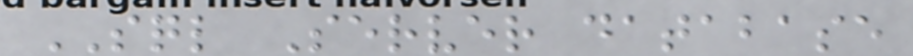SQL Server database
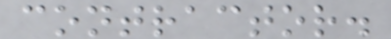contractor.
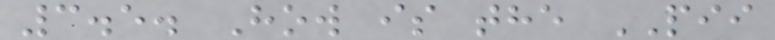3.5. How is the PII
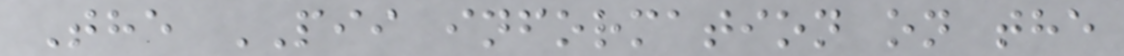The PII information on the
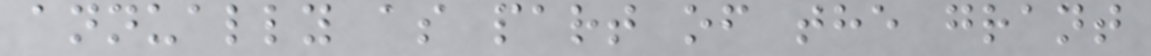annually as part of the grant
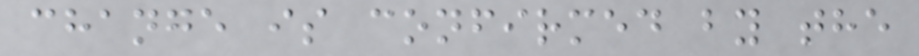change is confirmed by the
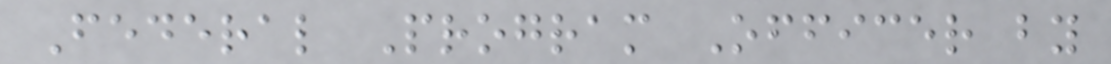Federal Program Officer by
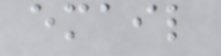email
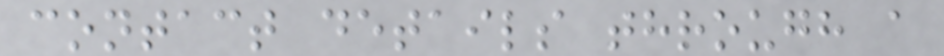contact details through a
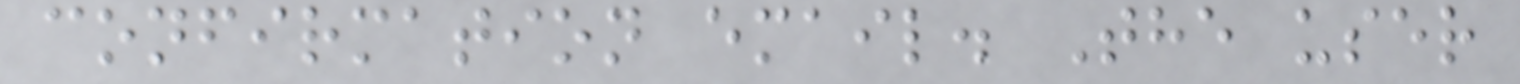confirmation email. The user
